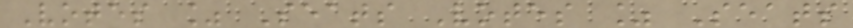Votes % Seats Votes % Seats
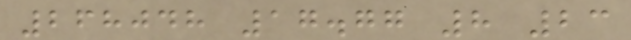268048 17.77 8 23
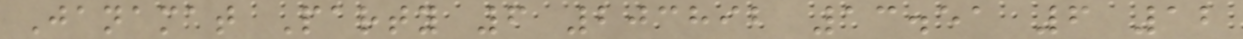Janamat Party 6 203892 13.51 6 12
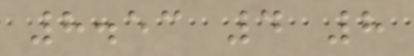8.53 4 8
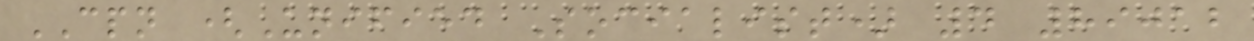CPN (Unified Socialist) 4 89012
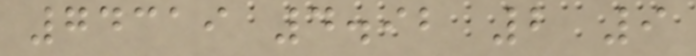74319 4.92 2 9
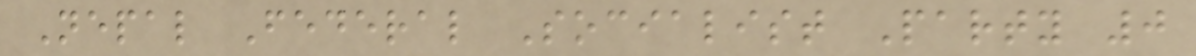Nepal Federal Socialist Party 0
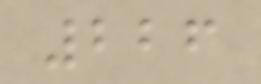226
